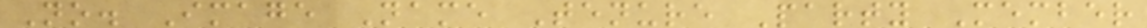No. Image Name Tenure Party Member
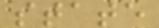state
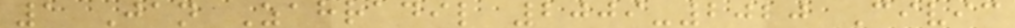1 Jan Zahradil 2009-2020 Civic
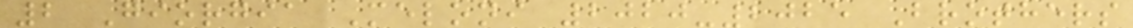2 Giorgia Meloni 2020-2025 Brothers
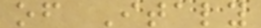of Italy
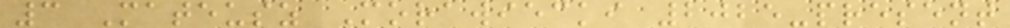3 Mateusz Morawiecki 2025-present
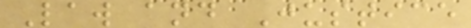Law and Justice
